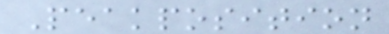Peakposition
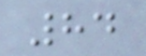84
